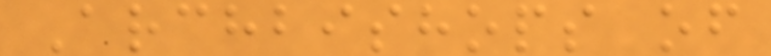Archbishops of
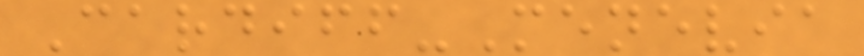Cardiff-Menevia
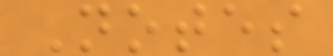Notes
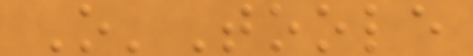O'Toole
